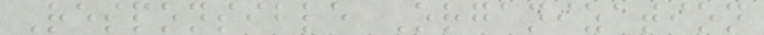Responsible Organization
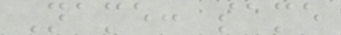Name: same
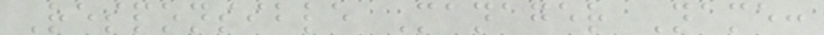Responsible Manager Name:
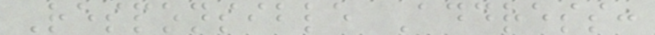Responsible Address:
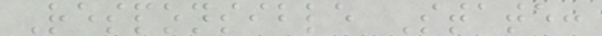Responsible State:
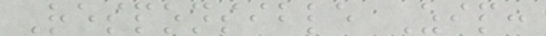Responsible Zip:
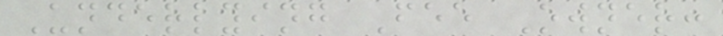Underlying Fee Owner:
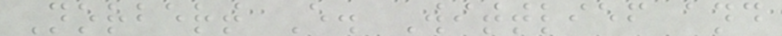Norbert E. Wittlief and
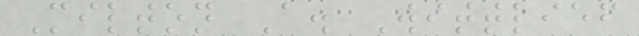Milton A. Wittlief
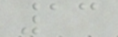13
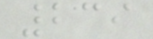239
